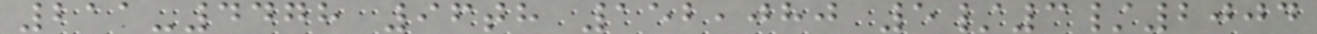211-4478 96th 152,080 5/3/2004
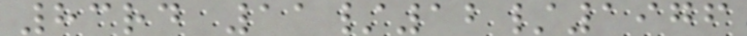83rd 11/12/1976
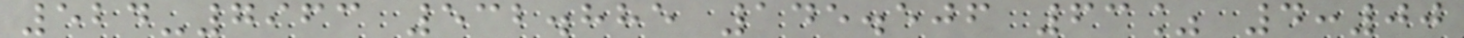524-7963 532.885 145.506 63% 4:00
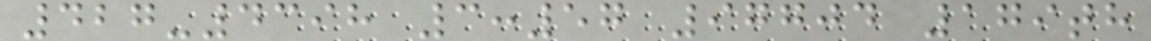427-4398 3:57 97704 179th
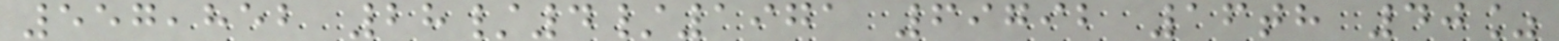557,852 28/4/1971 69792 16th 40%
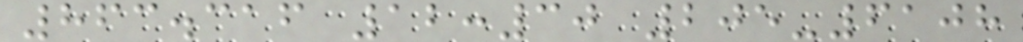863.316 12:30 205-6108
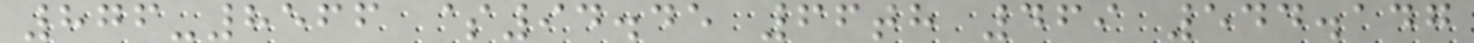876-8566 $94.45 66th 469 544.147
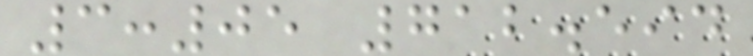3:05 712.594
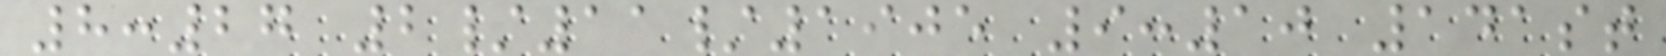8:27 2/11/1905 9:10 141st
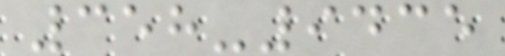358-9435
